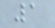1
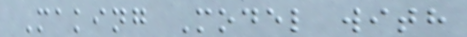Making Model with
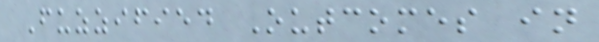Fuzzified Outcomes in
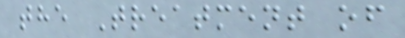the Treatment of
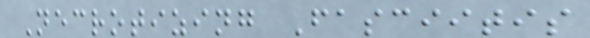Necrotizing Fasciitis
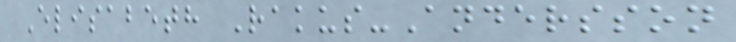Elisabeth Rakus-Andersson
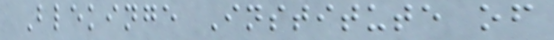Blekinge Institute of
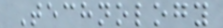Technology
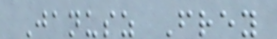Janusz Frey
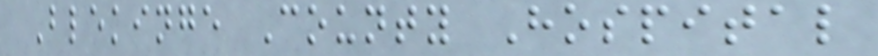Blekinge County Hospital
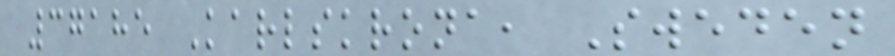37185 Karlskrona, Sweden
